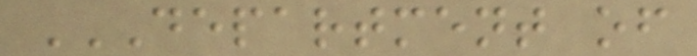DEPARTMENT OF
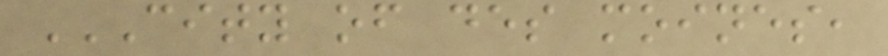CITY OF DES MOINES,
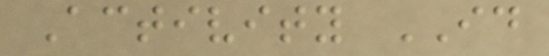Activity ID
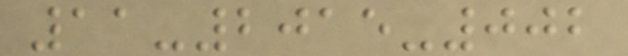11-2015-002
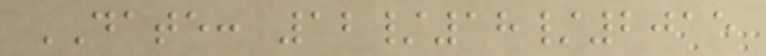DATE: 12/18/2015
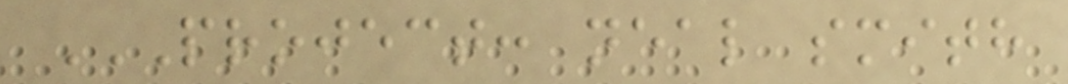PROJECT: NEAL SMITH
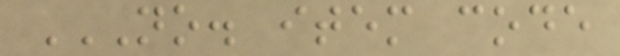NO. ITEM CODE
